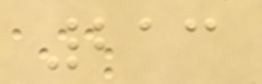213
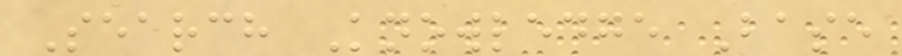Search Knowledge Base
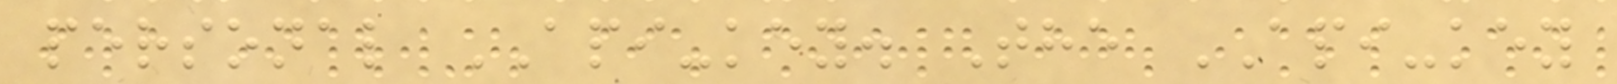personal API-key. The API-key
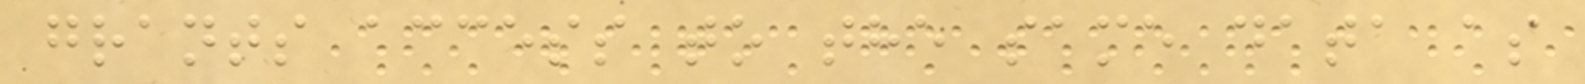grants access to the same data as
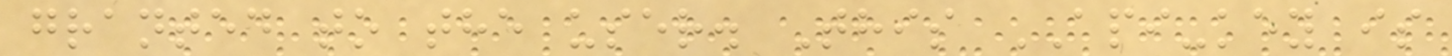granted to the user. This API-key is
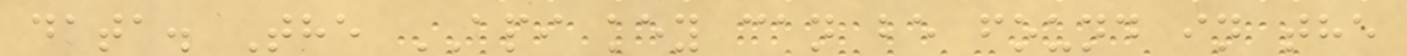data. The API key can be found in the
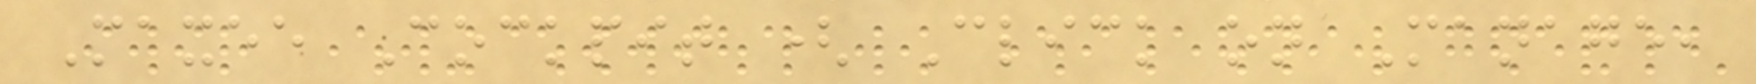Maxee Cockpit ( Click on Manage,
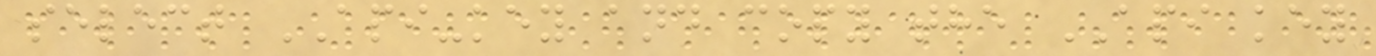select API-key and copy the API key
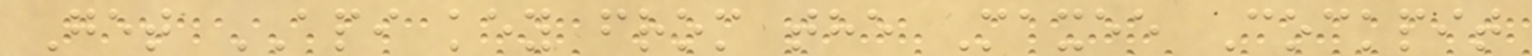Get API key from the Maxee Cockpit
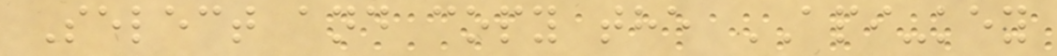Select and copy the API-key
